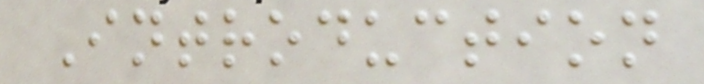Introduction
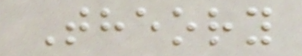Theory
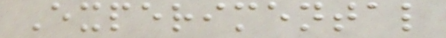Experimental
